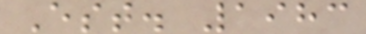Est. 1983
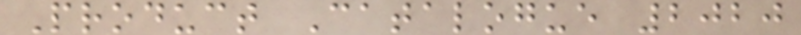Product Catalogue 2020
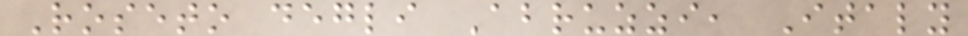Roseto degli Abruzzi, Italy
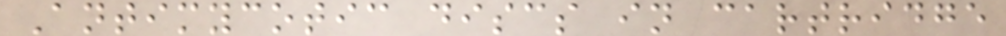Antimycotic discs in cartridge
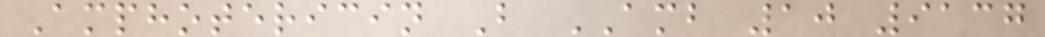Amphotericin B AMB 10 9137
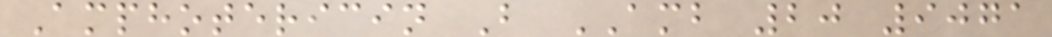Amphotericin B AMB 20 9071
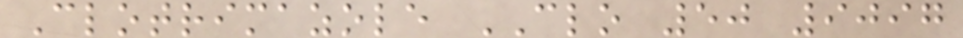Clotrimazole CLO 50 9097
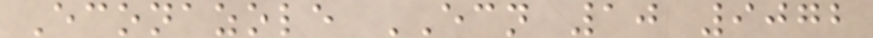Econazole ECN 10 9072
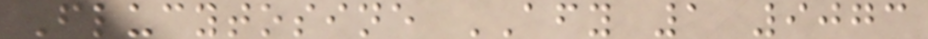Flucytosine AFY 1 9073
